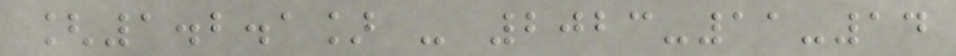[1.2.1] - 2023-11-14
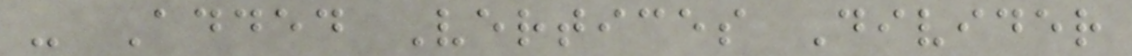- Added Vertices Divider
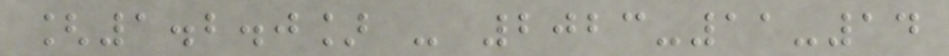[1.2.0] - 2023-11-14
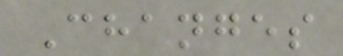Changes
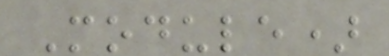Module)
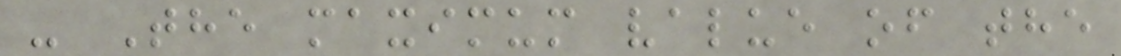- The maximum value of the
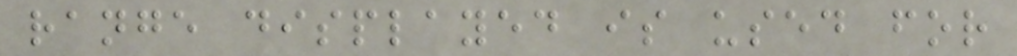range displayed is used for
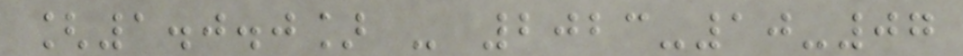[1.0.0] - 2023-10-07
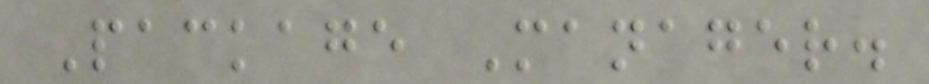Package Manager.
